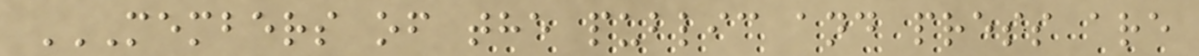MEMBERS OF THE PUBLIC AND PRESS ARE
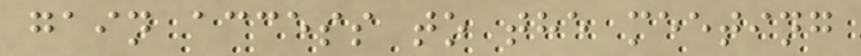gain access to the meeting
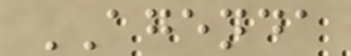AGENDA
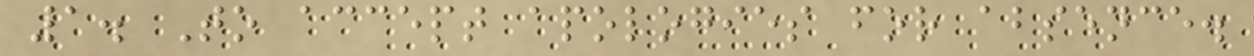1. To accept apologies for absence.
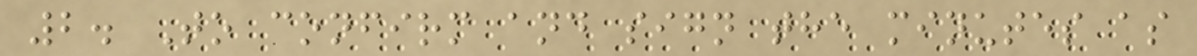2. To confirm and sign the minutes as
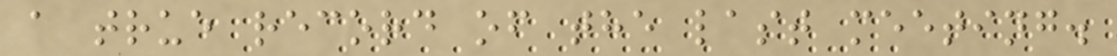a true record of the last meeting.
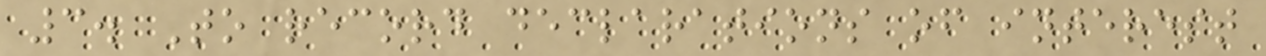3. To record declarations of interest
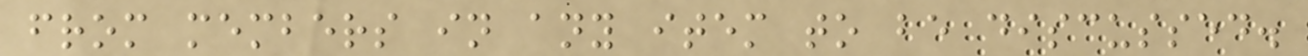from members in any item to be discussed.
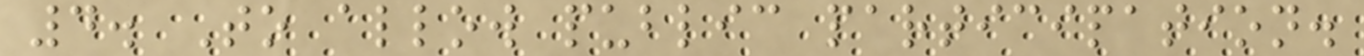4. To allow public participation.
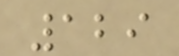129
